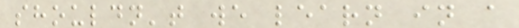shouldn't we learn in a
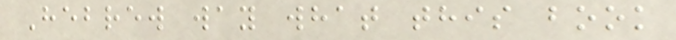Hebrew way what this book
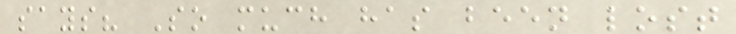says? So much has been lost
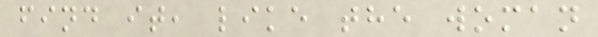find it, like the woman
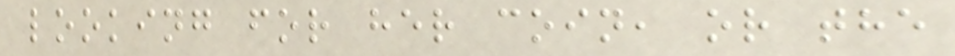looking for her coin, or the
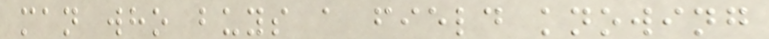man who buys a field knowing
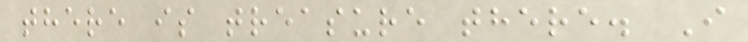there is treasure there. I
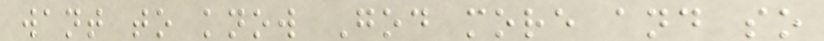want to know God more and so
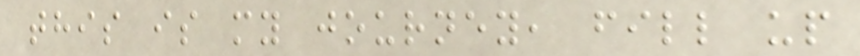this is my journey, fill up
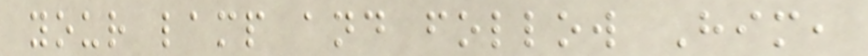your lamp and follow Him,
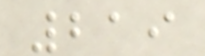219
